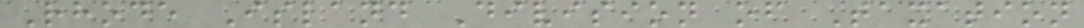Rhode Island Division of Taxation
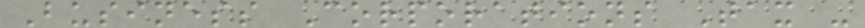Business Corporations Tax -
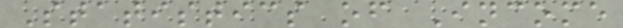Statistics of Income
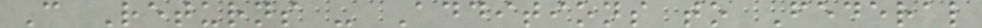C Returns - Additions to Federal
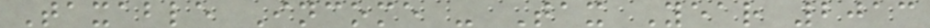Taxable Income - Tax Year 2013
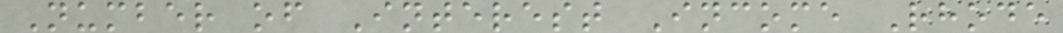Number of Interest Income Rhode
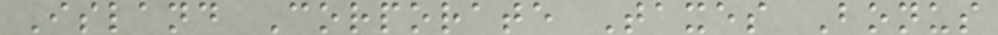Island Corporate Taxes Bonus
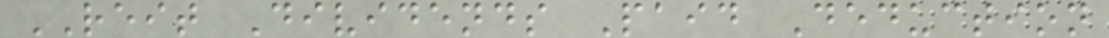REIT Dividends Paid Deduction
